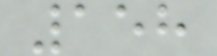158
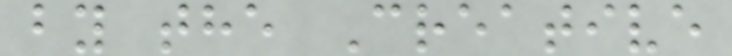by the Creative
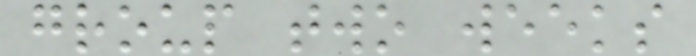group two weeks
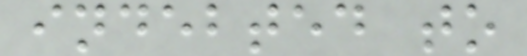indebted to
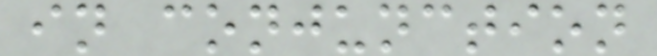in conjunction
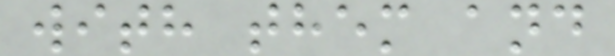with them and
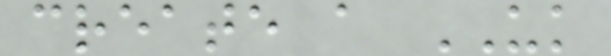create a UK
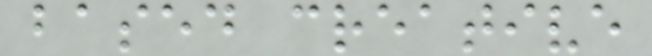based creative
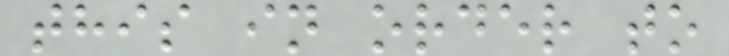this in order to
